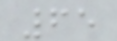65
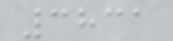3831
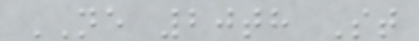NE 20th St
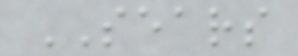SEARS
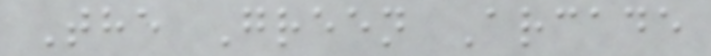The Green Arcade
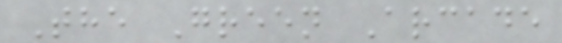The Green Arcade
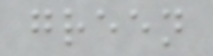green
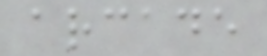arcade
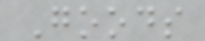Goods
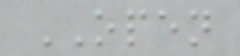OPEN
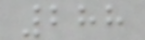288
